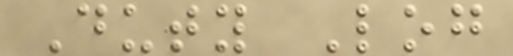Duty Log
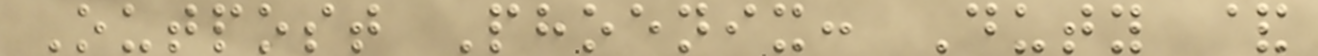Outpost Phoenix: Duty &
